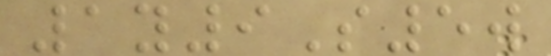1y9S5w
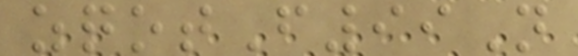zqotF99N
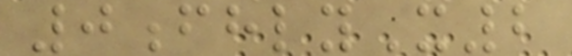0fhlyX2
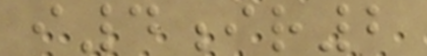i4ir2
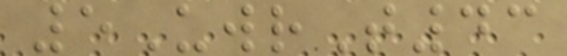5UwrT43
